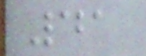41
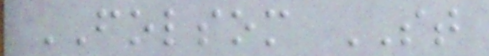FOLSOM ST
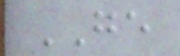GE
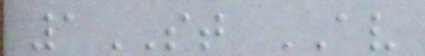1ST AV
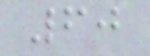60
